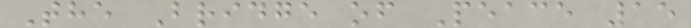The Bridge of Peace 15
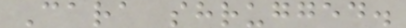Cara shrugged.
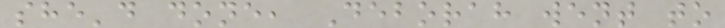she'd done, Deborah went to
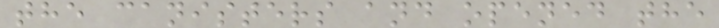the canisters and opened the
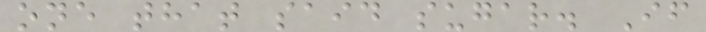one that said sugar. If
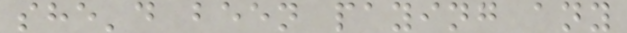she'd been paying any
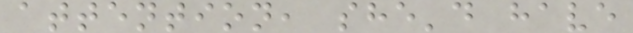attention, she'd have
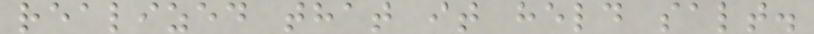realized that it held salt.
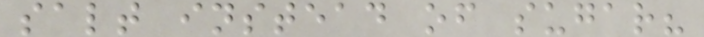salt instead of sugar?
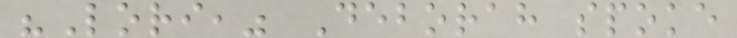"Lori," Deborah spoke
